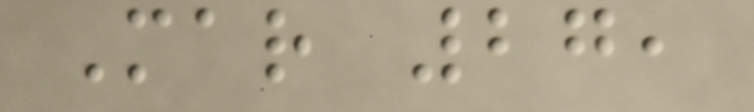Mar 27,
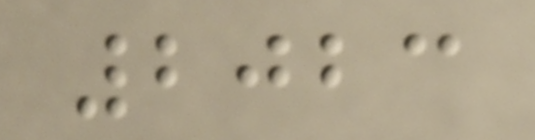2023
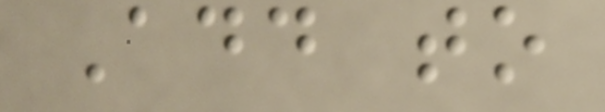Add to
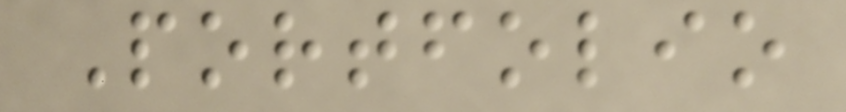Portfolio
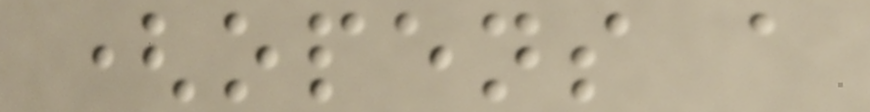(opens a
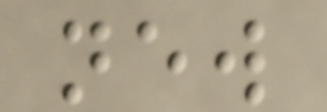new
